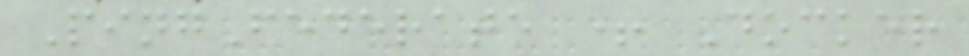PingFederate + Docker
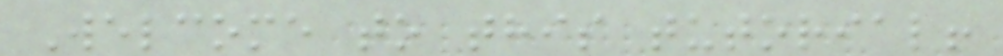Welcome to this tutorial!
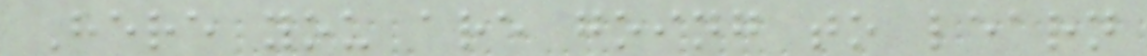Here you are going to learn
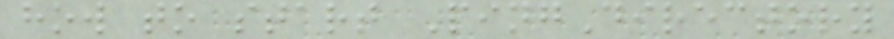how to start PingDirectory
